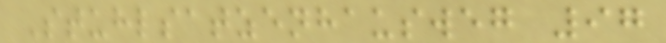Stuhlsatzenhausweg 97
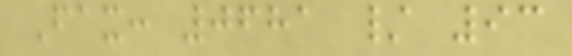Fax: 0681 / 93
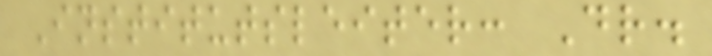Institutsleiter: Dr.
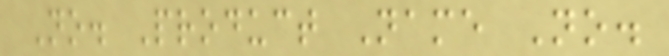No. Product Name No.
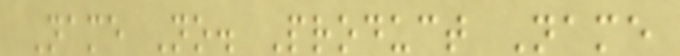Name No. Product Name
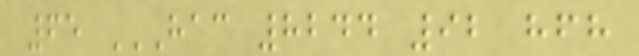65 HAC 8244 92 HFH
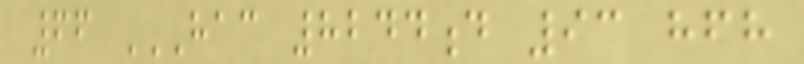66 HAC 8244D 93 HFH
